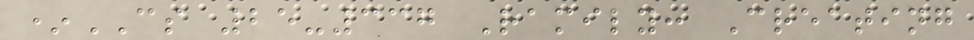*CS 25-337 Ramily: Creating
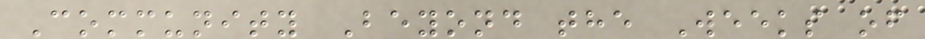Community Beyond the Weeks of
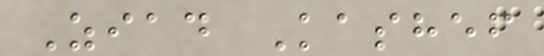Ziad Kashef
